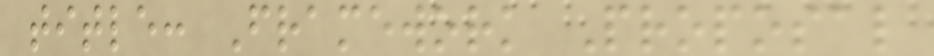title: Framework Proposal
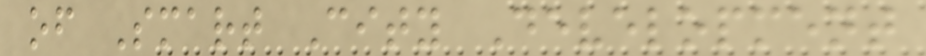of Smart City Development
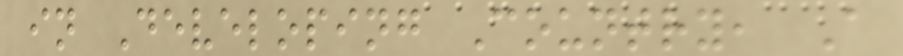in Developing Country, A
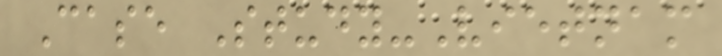Case Study-Vietnam
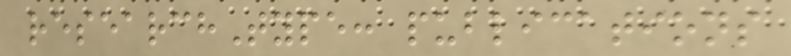researchType: publications
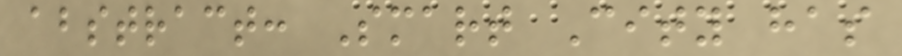abstract: Smart City has
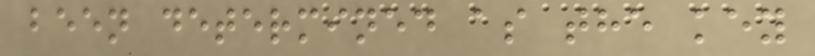been determined as the key
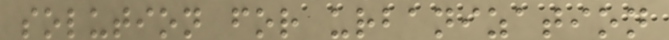solution for urbanization
